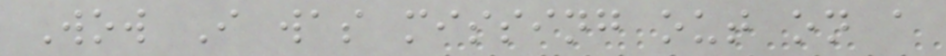Wow I was missing out on a
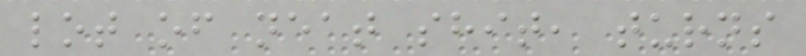lot of neat shit, turns
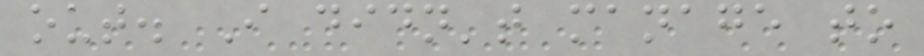out. I didn't manage to
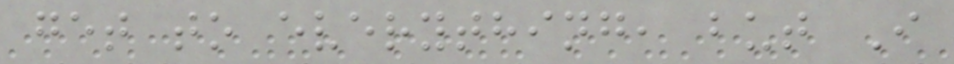get to everything, but I
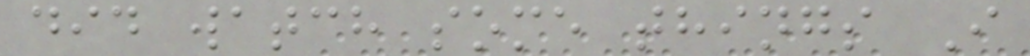did watch some things I
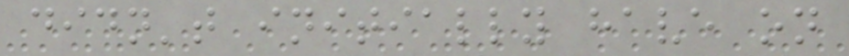didn't initially have on
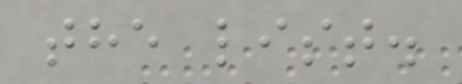the list.
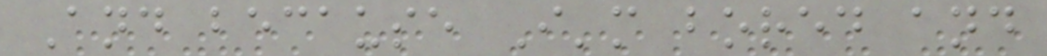And because I'm bored and
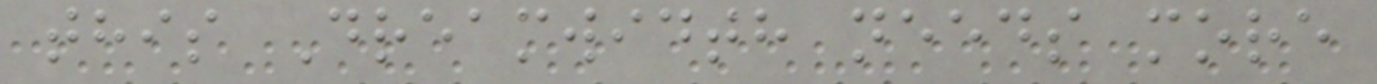this Dreamwidth needs more
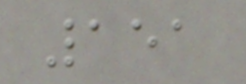151
